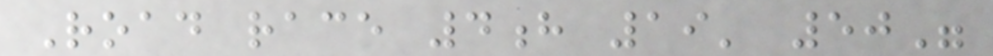Road race 4h 19' 50"
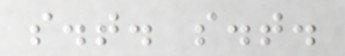s.t. s.t.
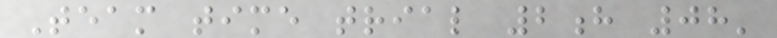Team time trial 2h 08'
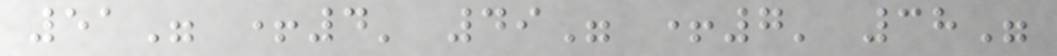51" +4' 49" +7' 38"
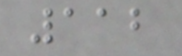112
